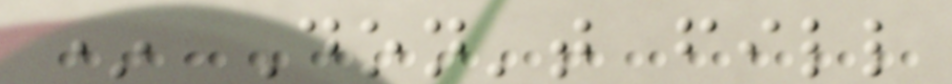* Don't fill
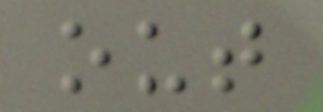out
